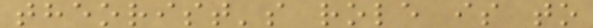theorist's role is to
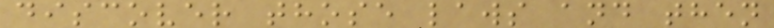discover those laws and then
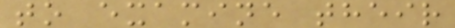to examine their
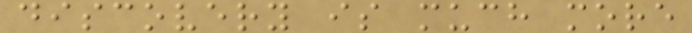discovery is much more
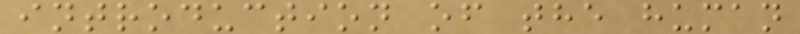introduction of the human
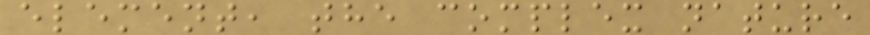element, the complex nature
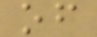of
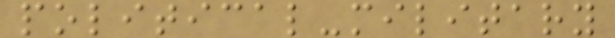political-military
